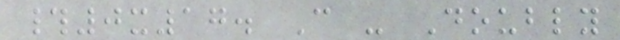#0x17. C - Doubly
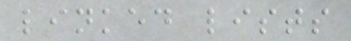linked lists
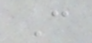C
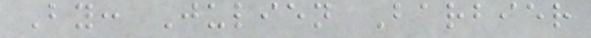By: Julien Barbier
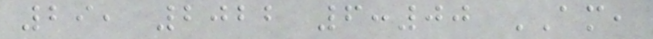29, 2022 6:00 AM,
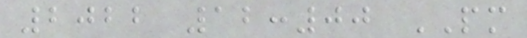2022 12:00 PM
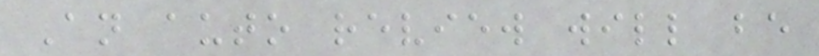An auto review will be
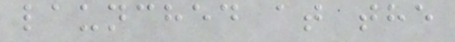launched at the
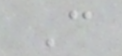C
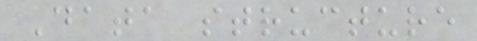Data structure
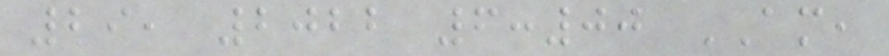29, 2022 6:00 AM,
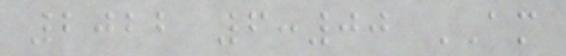2022 6:00 AM
